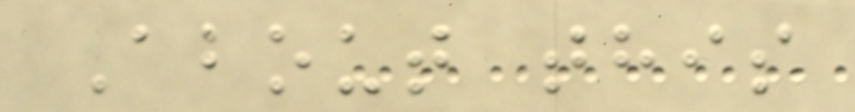About this
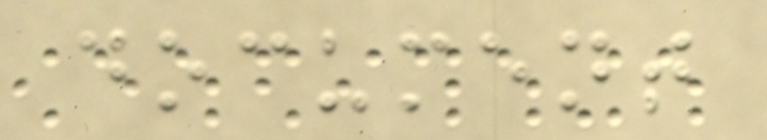document
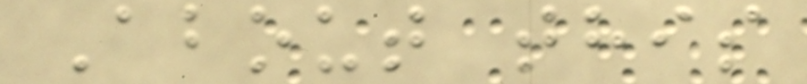About this
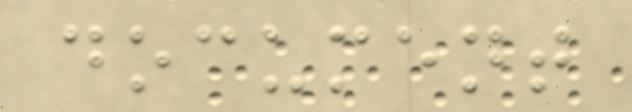document
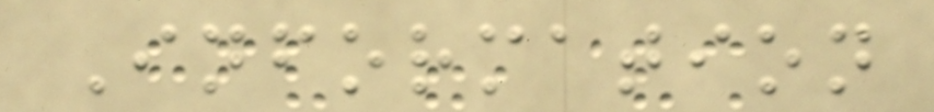Information
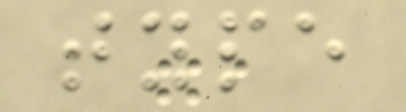type
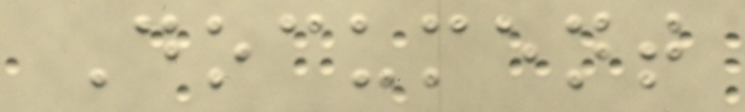Document
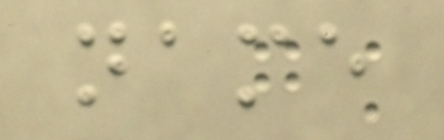name
